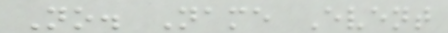No. Name Event
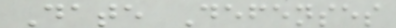Date Defenses
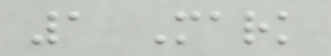1 Mark
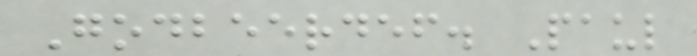Godbeerdef. Paul
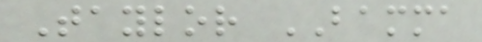Taylor BAMMA
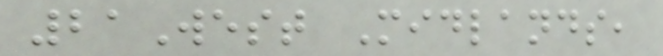21West Midlands,
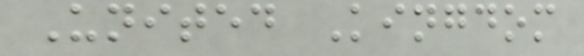United Kingdom
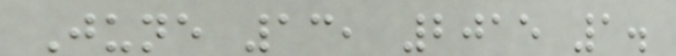June 13, 2015 1.
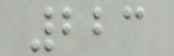223
